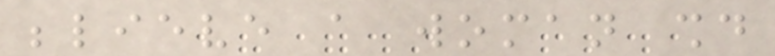believe a woman should
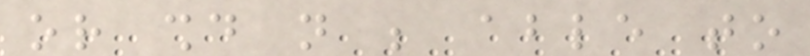or should not be able to
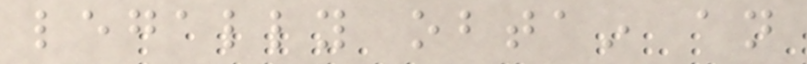legally obtain an
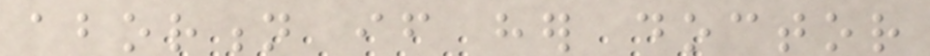abortion if her doctor
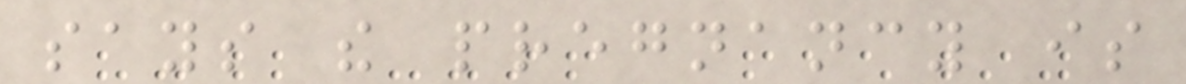says the pregnancy is
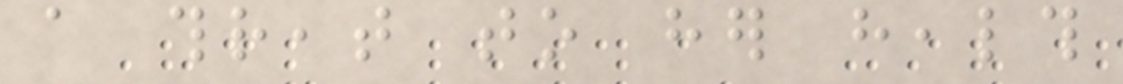a threat to her health
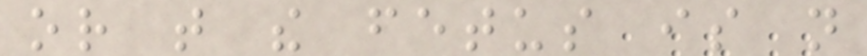or that the fetus is not
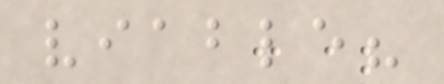viable?
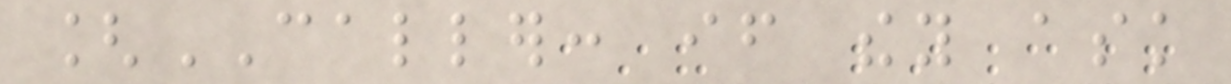[CALLER: if they ask
